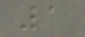1
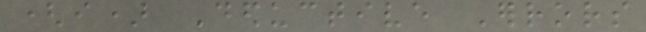(i) Deductive Errors
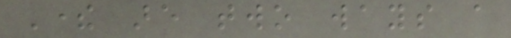There are two ways a
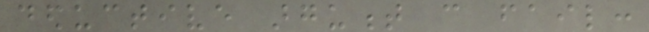deductive argument can fail:
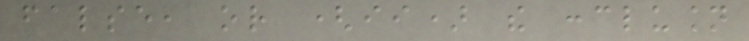false, or (ii) the conclusion
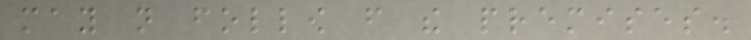may not follow from the premises.
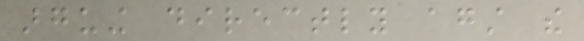arguing directly against the
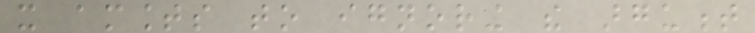it amounts to ignoring the argument
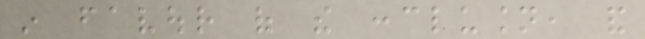in favour of the conclusion, and
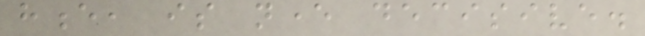hence, is never decisive.
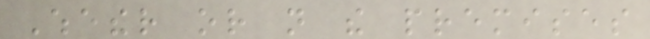Whether or not the premises
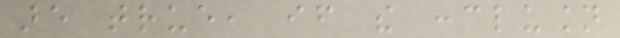are true, if the conclusion
